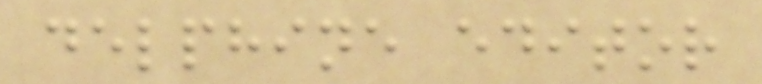delphine editor
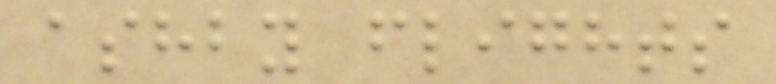ashby flights
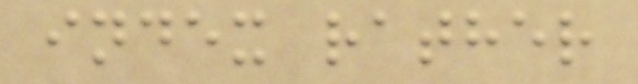index rather
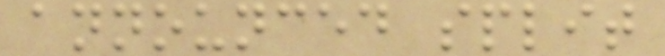announced split
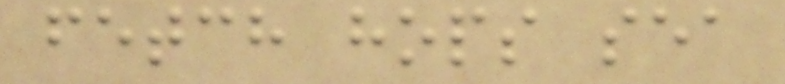fetch hops sea
